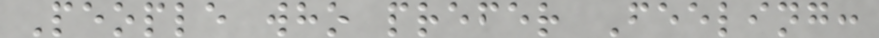People who prefer Feeling:
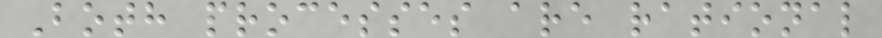Both processes are rational
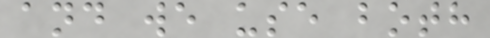and we use both
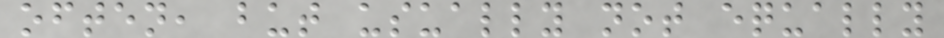often, but usually not equally
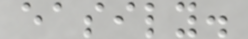easily.
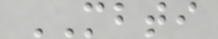MBTI
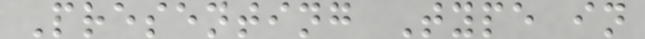Presenting Type in
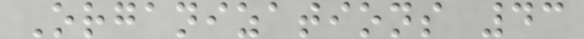Organizations 43
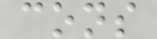cons
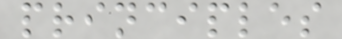principles
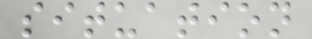situation
